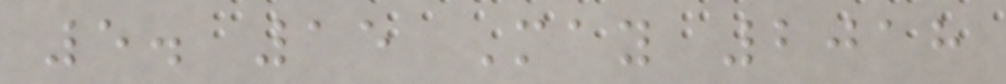5. 15 May 2018
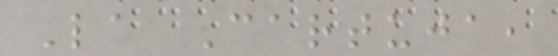La Cartuja,
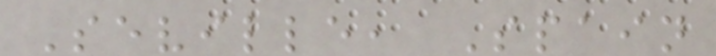Seville, Spain
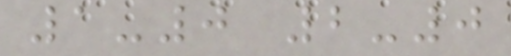1-0 2-0
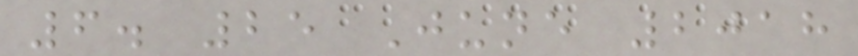6. 25 June 2018
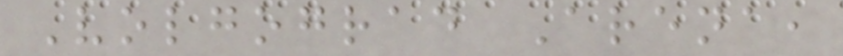Volgograd Arena,
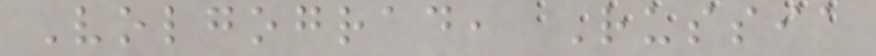Volgograd, Russia
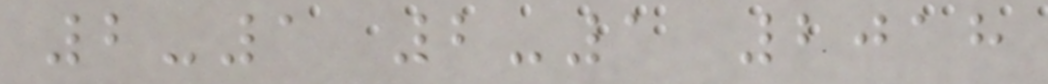2-1 2-1 2018
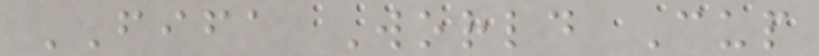FIFA World Cup
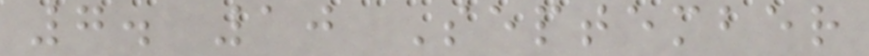7. 10 September
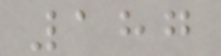187
